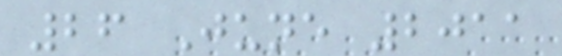26 June 2011
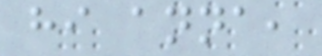hi anna,
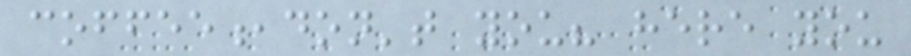coffee,don't you? here you
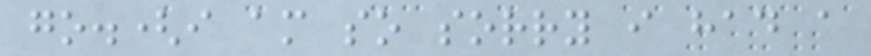go.(i am so sorry i had a
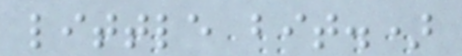little bit.)
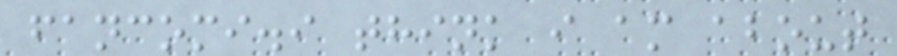fancomi.i think i am about
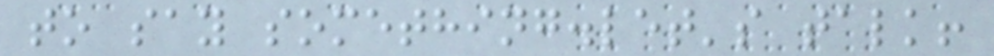to say something.let's talk!
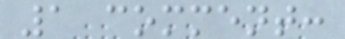1 comment:
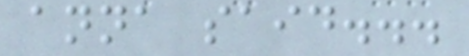anna said...
